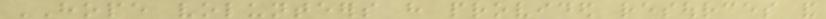HOPE volunteers have provided resources and
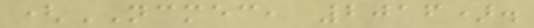(NCMEC, 2016).
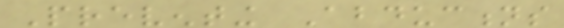Preventing Abductions
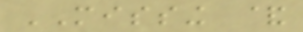MISSING &
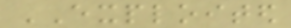EXPLOITED
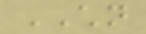CHILDREN
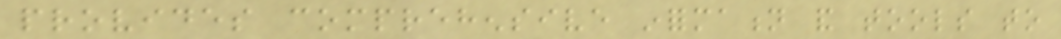provides comprehensive information and tools to
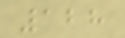128
